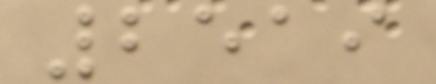2519
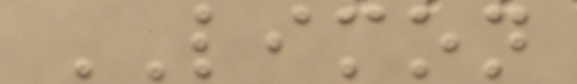LIMON
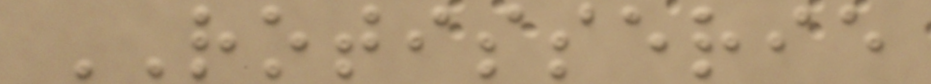ROTISSERIE
